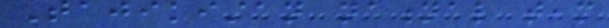Tajikistan national team
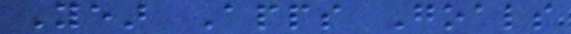Year Apps Goals
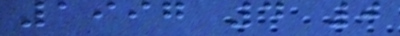1997 4 0
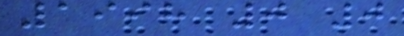1998 0 0
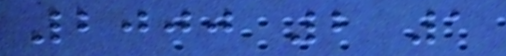2000 2 1
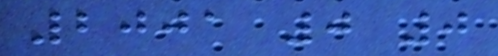2001 0 0
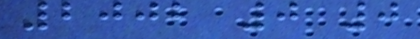2002 0 0
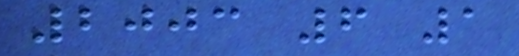2003 6 1
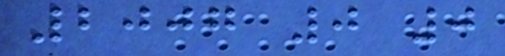2007 0 0
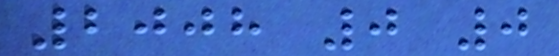2008 0 0
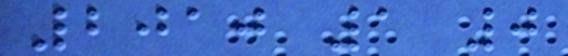2010 1 0
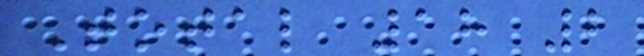Total 18 2
